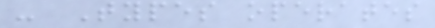- Types operates
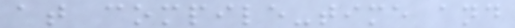at compile-time and
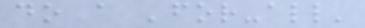do a 'for-all'
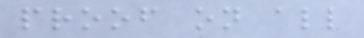proof on all
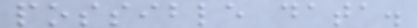possible data.
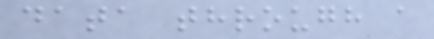data through a
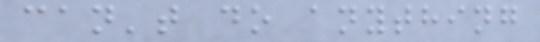can't do anything
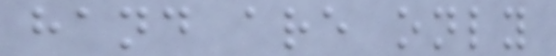hand are only
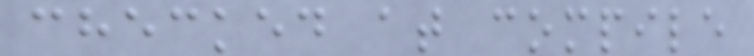checked at compile
